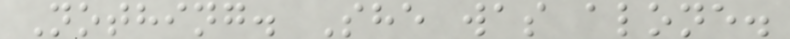Nothing. She was alone.
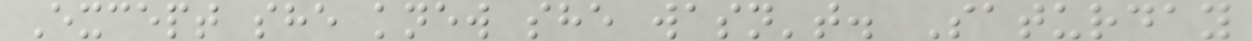Except she knew she wasn't. Saturday
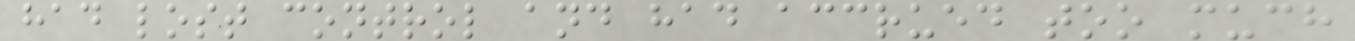had lost control and had accrued too much
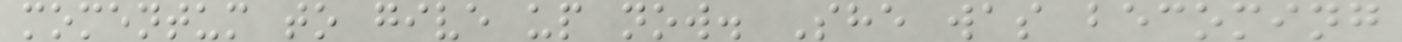momentum to give up now. She was becoming
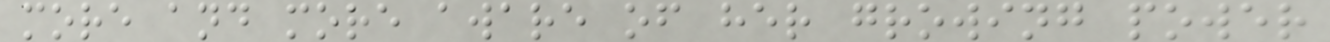more and more aware of her growing power
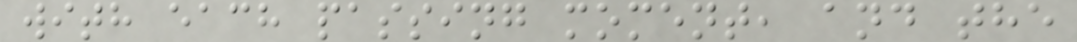with each passing moment, and the
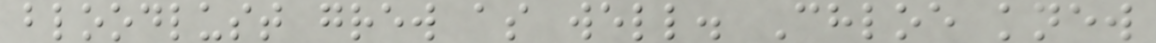bloodlust grew as well. Chloe knew
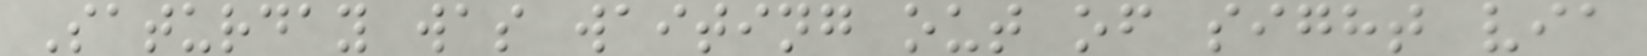Saturday was waiting out of sight via
